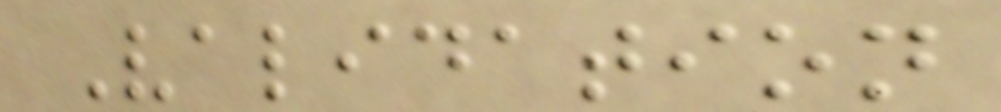Validation
